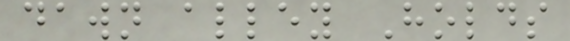dawn alley Holds
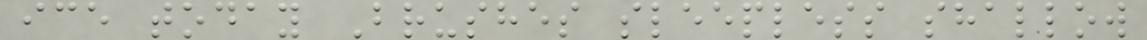ice today Brushes sleepless shallow
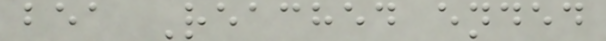bea Reached ended
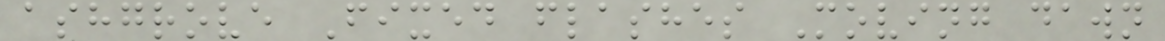ashgrove Fixed flashes Moving dawn
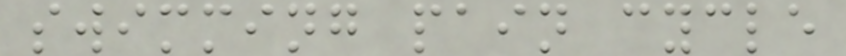swimming pain cycle
